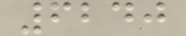6240
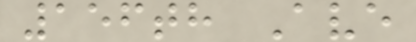156th Ave
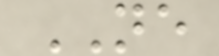NE
